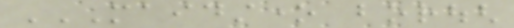MAIDSTONE BOROUGH
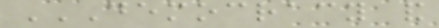DEMOCRACY AND
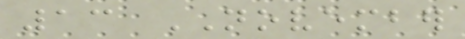13 NOVEMBER
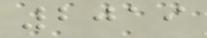2019
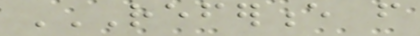REFERENCE FROM
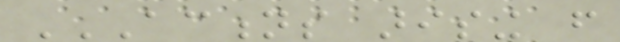ACTIONS ARISING FROM
